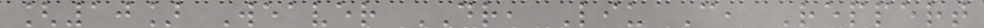[10] Weaver DR, Liu C, Reppert
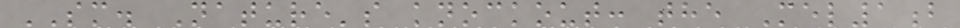SM. Nature's knockout: the Mel1b
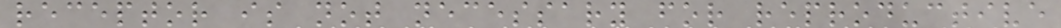receptor is not necessary for reproductive
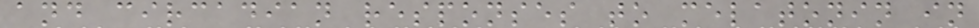and circadian responses to melatonin in
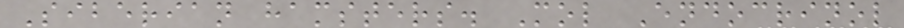Siberian hamsters. Mol Endocrinol
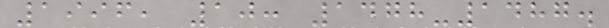1996, 10: 1478-1487.
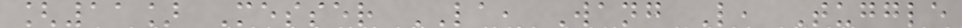[11] Messer LA, Wang L, Tuggle
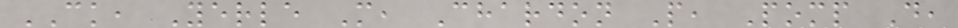CK, Yerle M, Chardon P, Pomp D,
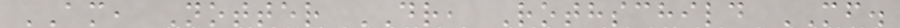AM, Notter DR, Rothschild MF.
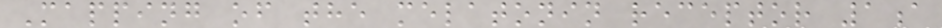Mapping of the melatonin receptor 1a
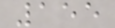155
